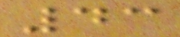43
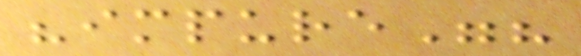"impure"?
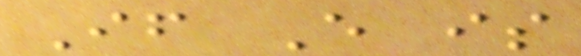If E is
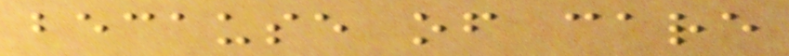because of care
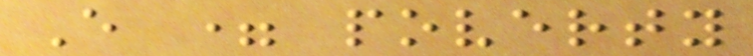E = poverty
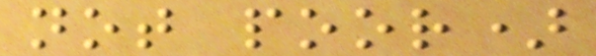not poor)
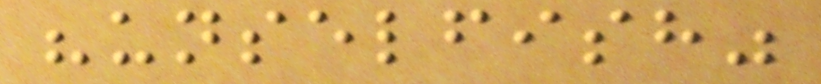"unselfish"
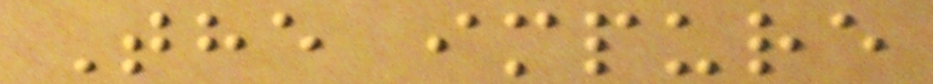The impure
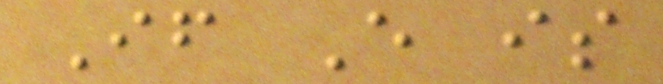If E is
